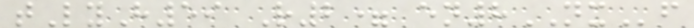tLyH59 R2= en8NXf
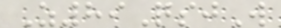Z89QsjW
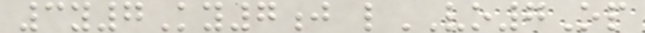3y7Ky7j lVO7Op
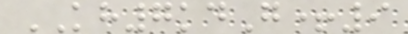KH7kdG+9
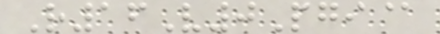R16V0Pgi@
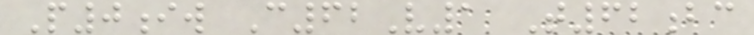P0iw C62V1 T62bc
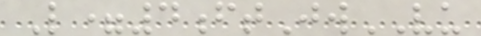L=4ftJwVU
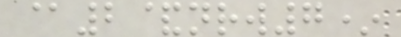@2&nrw7*
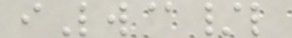iLw@/l
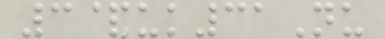3&uk31Nu
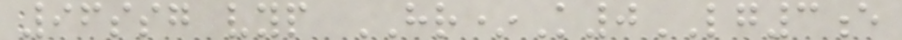96ssg vyp HR*K0LG3e
